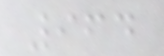964
